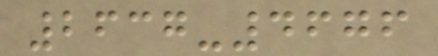2637-4676
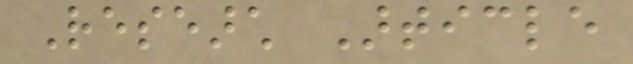Research Article
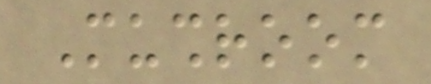Mushroom
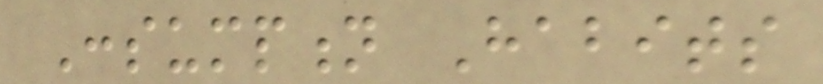Consumption Habits
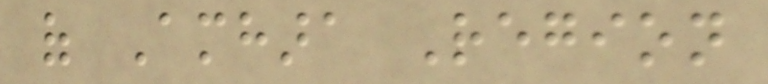of Amhara Region
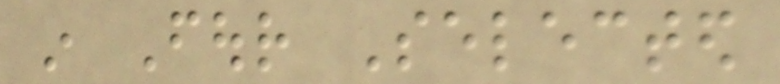in Four Selected
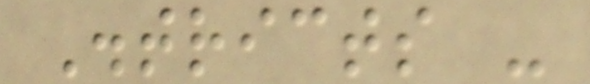Districts -
